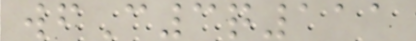wfC3q111
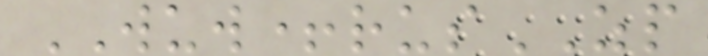WUW+rusZP
